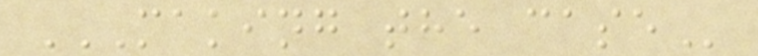MAKING THE CASE
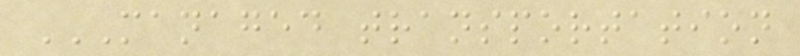MANAGED TRANSPORTATION
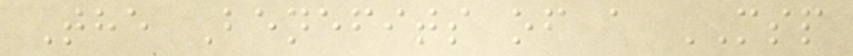The Benefits of a MSP
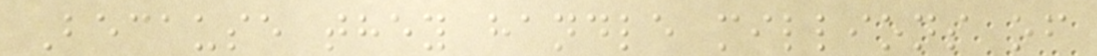Because they handle millions of
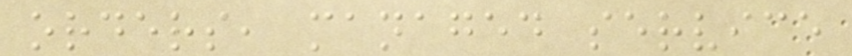orders, managed service
